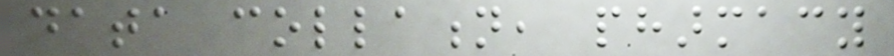data collation, pharmacy
